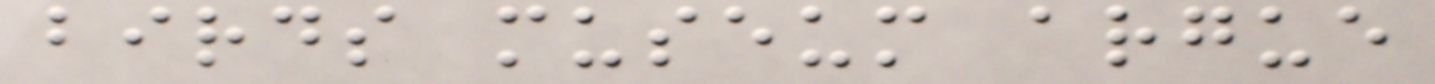birds museum argue
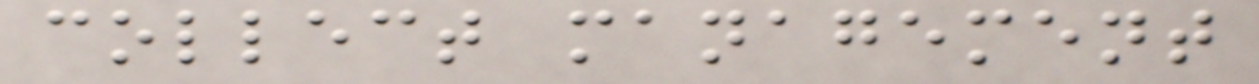collect management
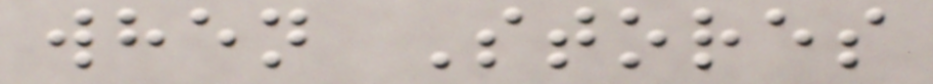when Stores
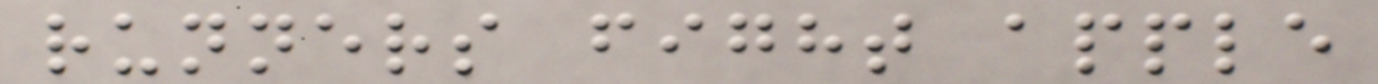runners fight apple
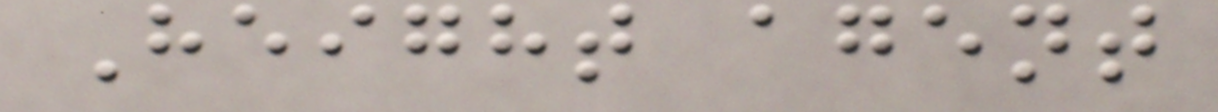Height agent
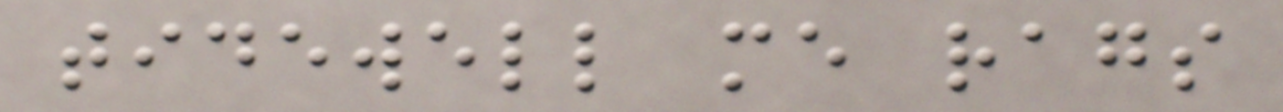tidewell me rags
